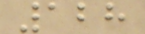128
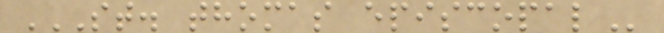ST. THOMAS EPISCOPAL
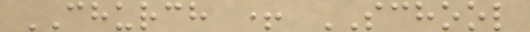CHURCH + SCHOOL
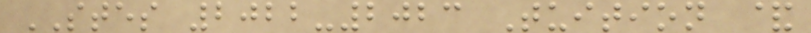STES 2022-2023 Tuition &
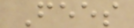Fees
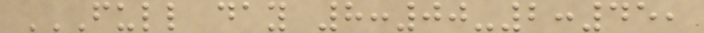FULL DAY 8:00-2:45,
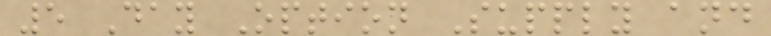5 Day Option Supply and
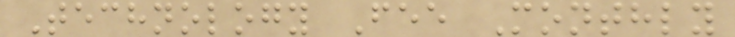Technology Fee Monthly
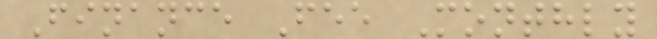Finance Fee Monthly
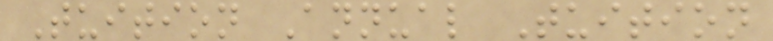Tuition Annual Tuition
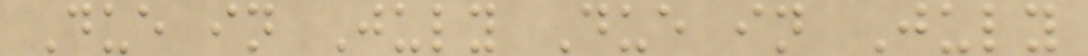Due in July Due in July
